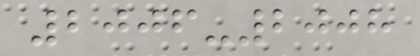2006-2008
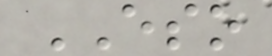ESO
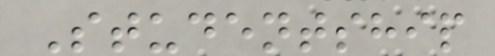Studentship
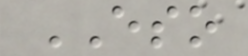ESO
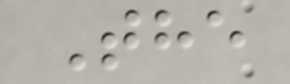The
